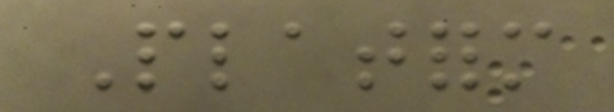Platform
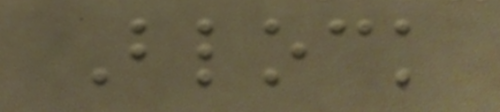Block
